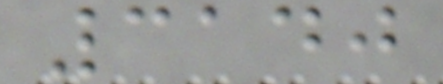3140
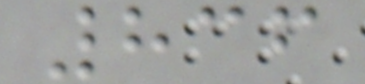836
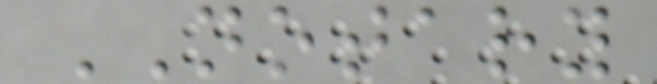NOTARY
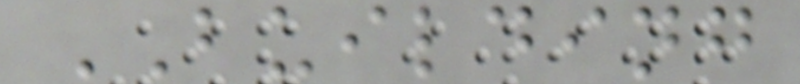BUILDING
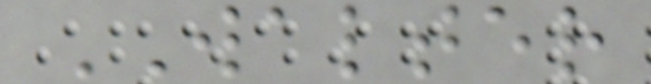WALTER
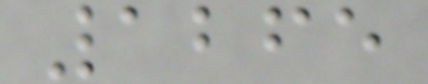1265
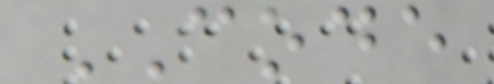CODE
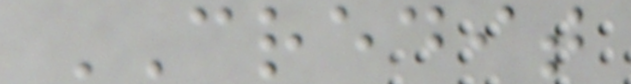CREDIT
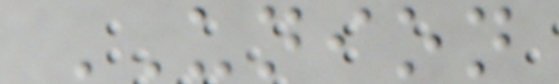UNION
